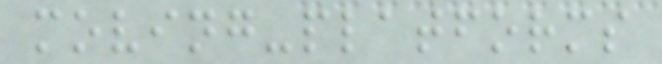moving-platforms
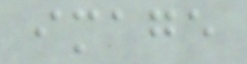image
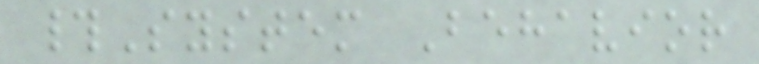#System Behavior
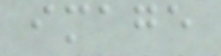image
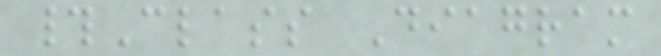#Class Diagram
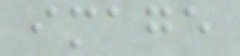image
